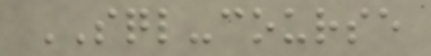SQL-course
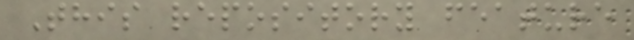This repository feature
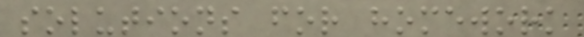solutions for homework
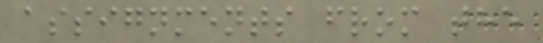assignments from the
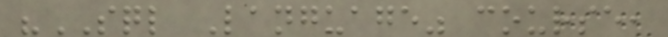"SQL Language" course,
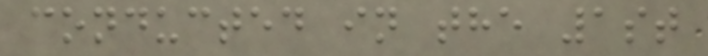conducted in the 1st
